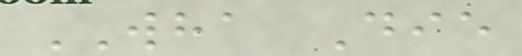WHA Die
